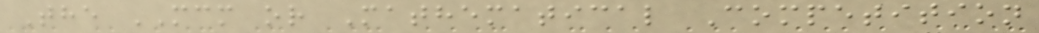The MCM or Mathematical Competition
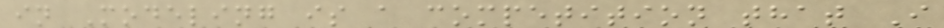in Modeling is a competition that I
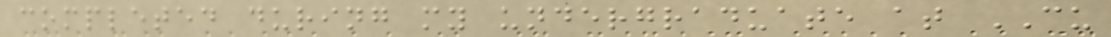completed during my undergraduate at CU
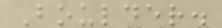Boulder.
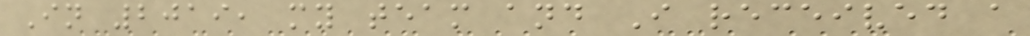In 2019, my team and I received a
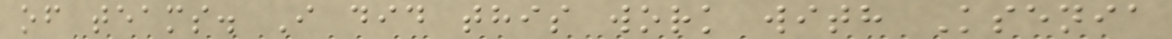of teams. I did this work with Ksenia
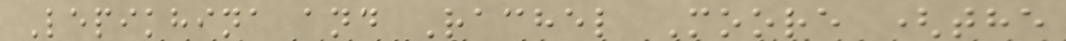Lepikhina and Rachel Moore (the
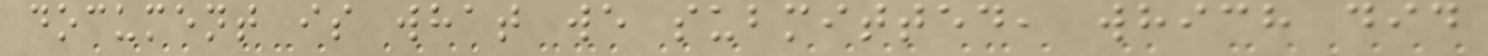document is what we submitted, which did
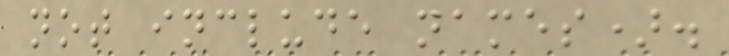not include names).
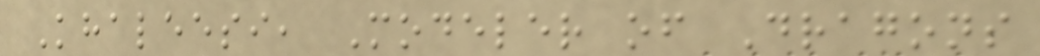Khaleesi, Modeler of Dragons
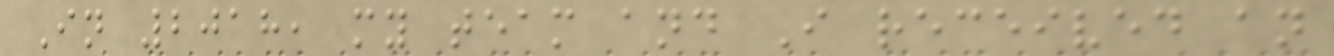In 2018, my team and I received an
